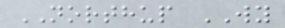NORTHUP WY
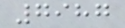7987
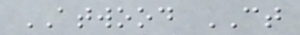ATWOOD CT
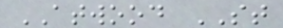ATWOOD ST
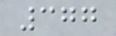377
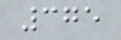375
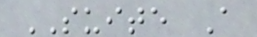SUITE A
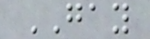GAY
